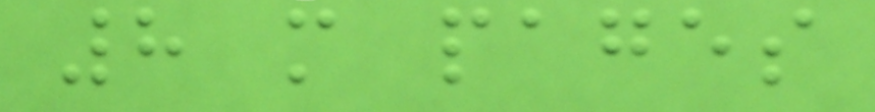8 more pages
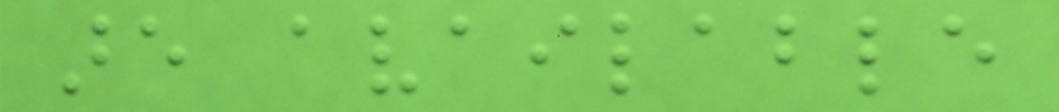are available
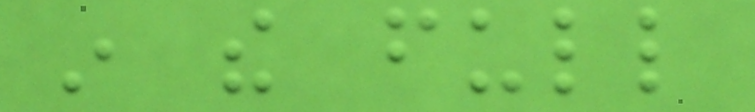in the full
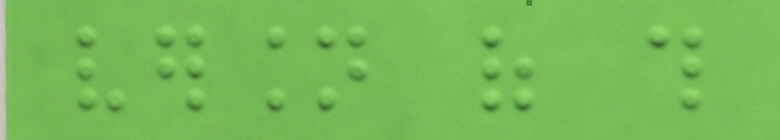version of this
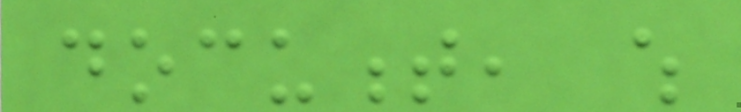document, which
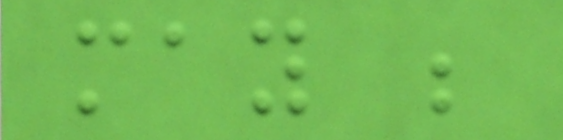may be
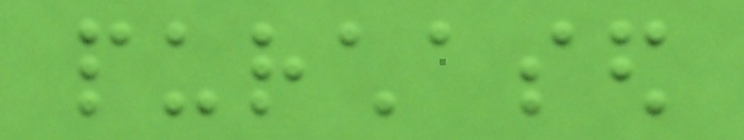purchased
